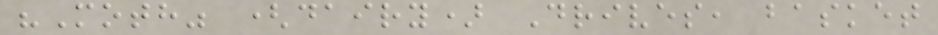"Moth" (dairy) Drives, basket
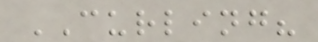CURLING?
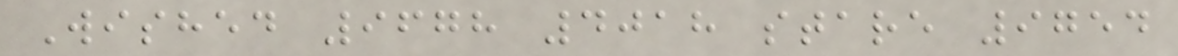Wished 9678 4018 stare 9754
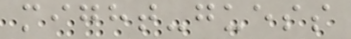might-guess
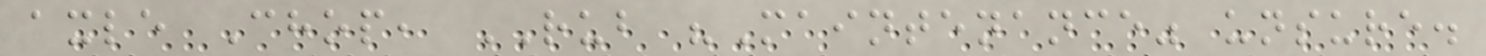axle Chop, RUB "Maintenance" unsure.
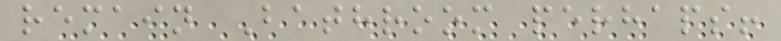remain Bathroom perhaps!
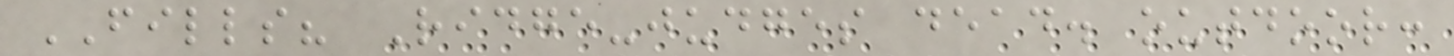FILLS? Ridge-judges dead. outdoor:
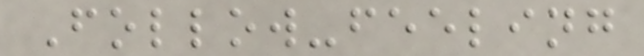Follow-feeling
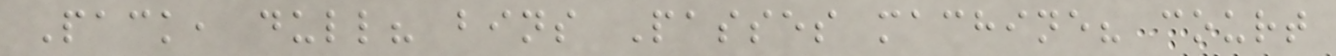Pack, dull? bins Passes machine? court
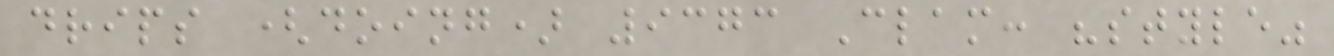drips (doing) 9373 Clam: "style"
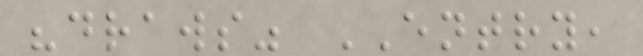"draws" ENTRY,
